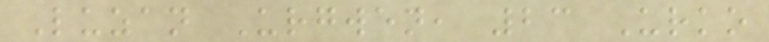Luzan Urgwen, 23 Urko
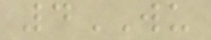4WU
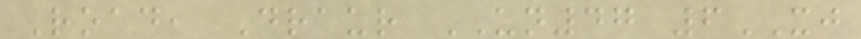Road, Draur UN47 6XJ
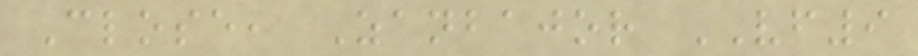Close, Zanbajor VF9
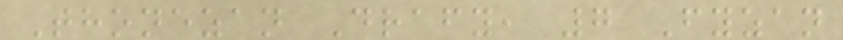Thonezan Drafy, 7 Fyzan
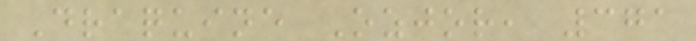Draquine Ozjor, 371
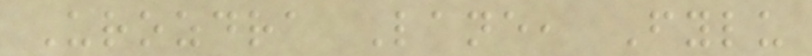Urozdra Lane, Fylu
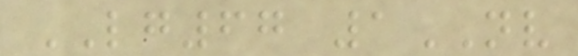LG67 1NV
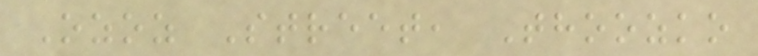Ozoz Street, Thoozko
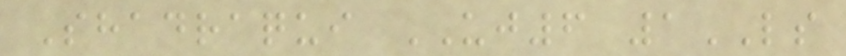Shadraqui UJ6 1LS
